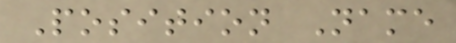Position Name
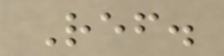Ref.
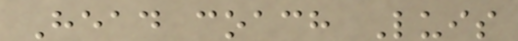Head coach Luis
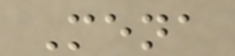Mena
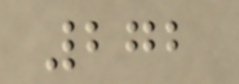272
